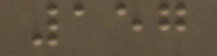157
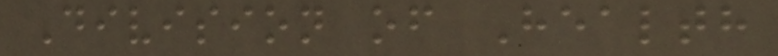Division of Health
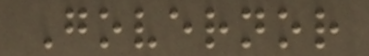Governor
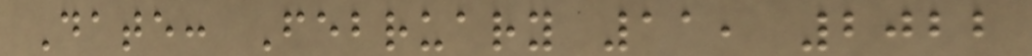Date: February 11, 2022
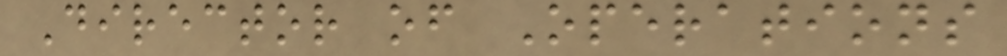Director of Operations
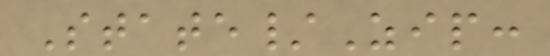State/Zip:
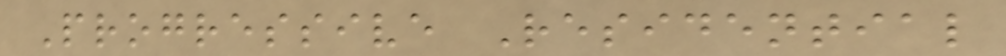Progressive Residential
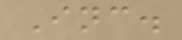Inc.
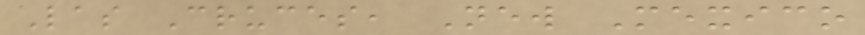Las Cruces, New Mexico
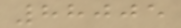88005
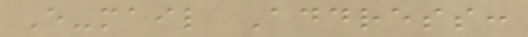E-mail Address:
